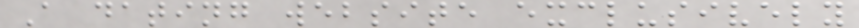A dating website exclusively
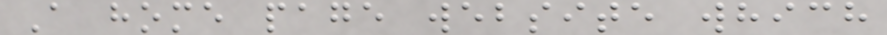A home page website which
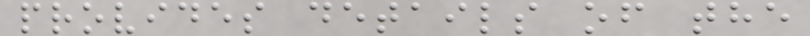provides details of the
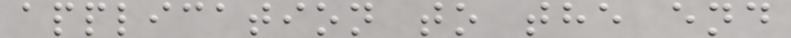application to the end
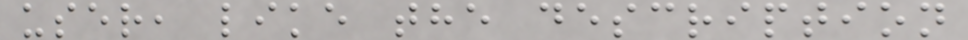user, like the description
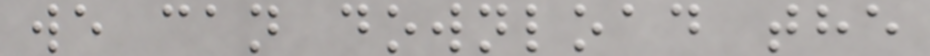we can download the
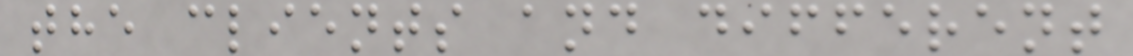the clients and different
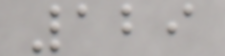129
